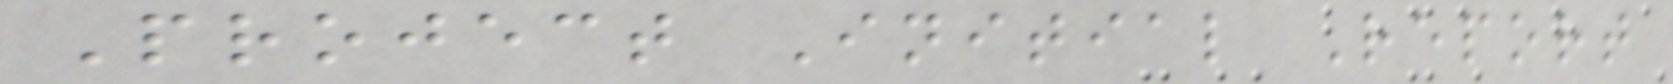Project Initial Report
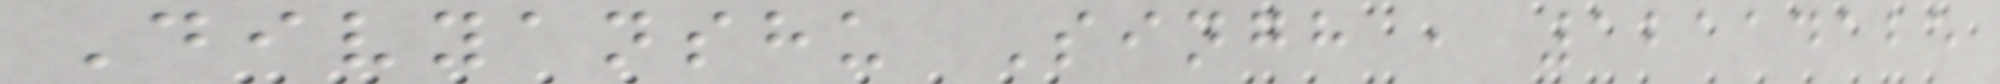Divyanshu Singh , 12114125
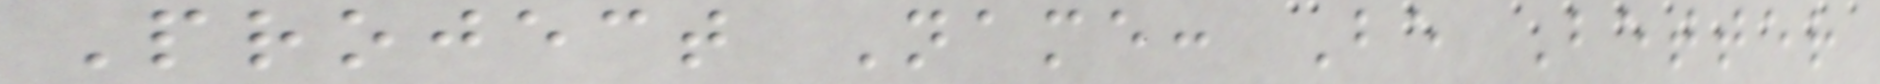Project Name: Be Better
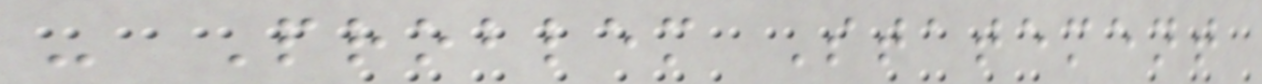- Problem Statement
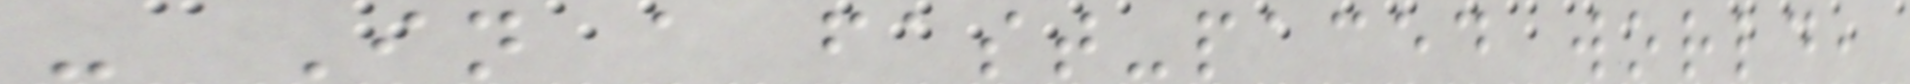- In a fast-paced world,
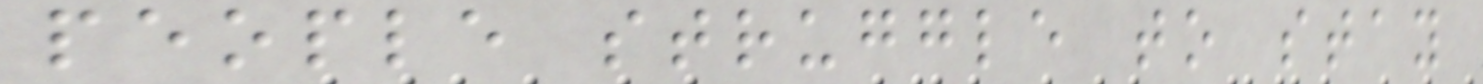people struggle to stay
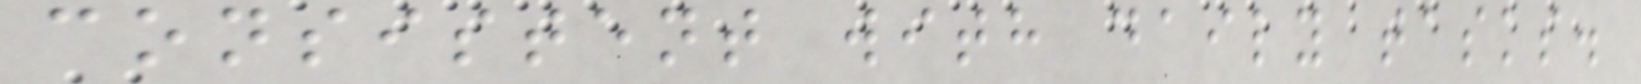consistent with daily tasks.
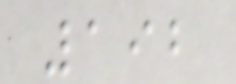192
